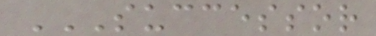SUCCESSOR
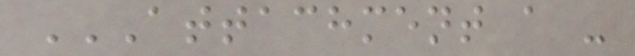ATTACHMENT A -
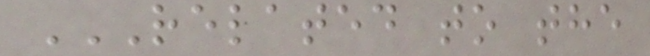RELATED TO THE
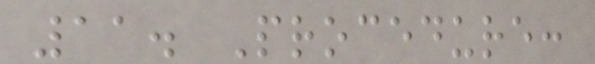11. Procedure:
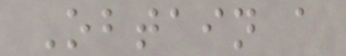Obtain a
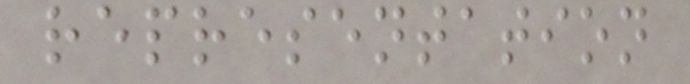representation
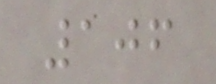106
